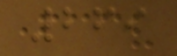269
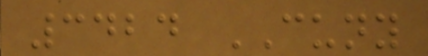3424 CUNY
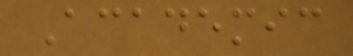Academic
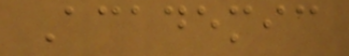Academic
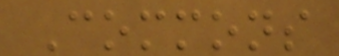Commons
